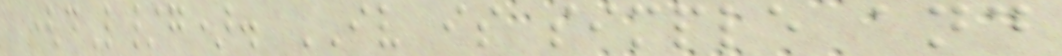(dL/g). IV is simple and
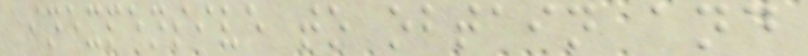inexpensive to obtain and
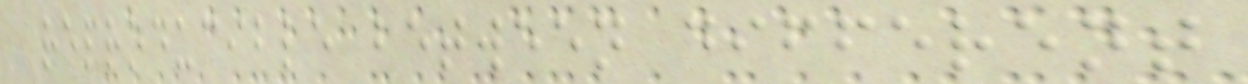reproducible between different
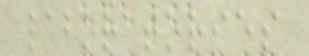laboratories
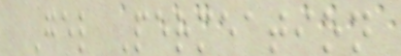Gel Permeation
